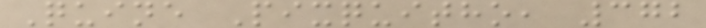Quine Pixquitho, 372
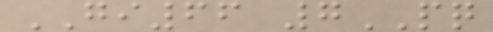GI66 7PQ
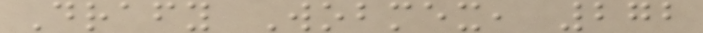Drafy Wobmex, 272
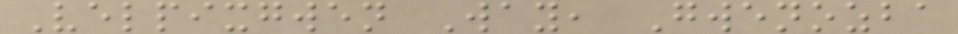Velpixgwen Way, Gwenozba
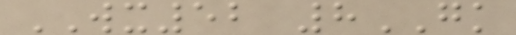WX52 8GK
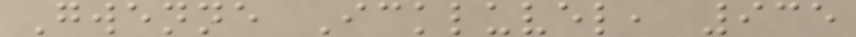Gwenne Ickluvel, 935
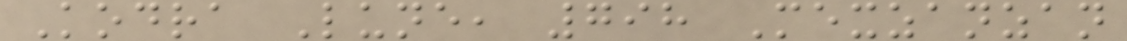Kodra Lune, 798 Mexzanzan
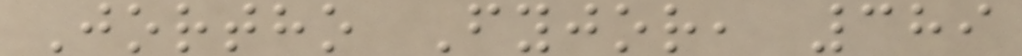Jortho Fyjor, 389
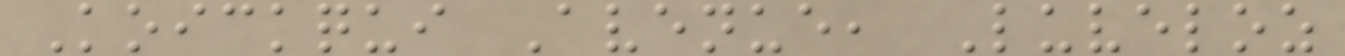Koickqui Avenue, Luveloz
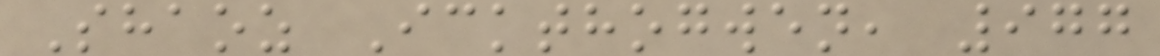Shaoz Ickthogwen, 977
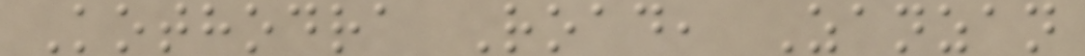Kothodra Road, Zanzan
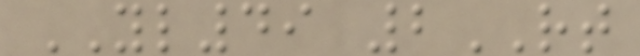YL49 2RT
